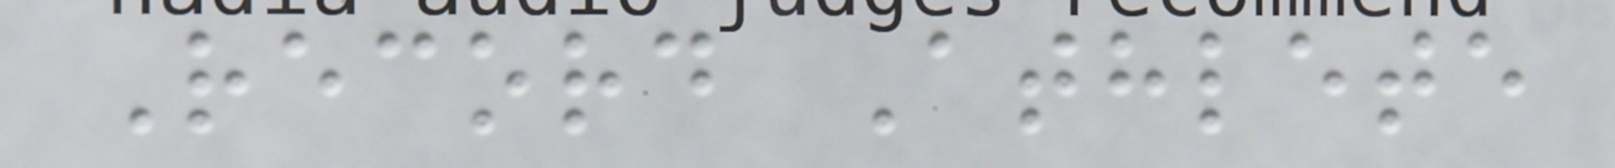Record Athlete
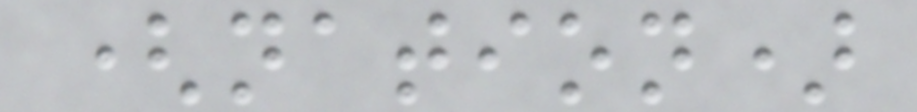(nation)
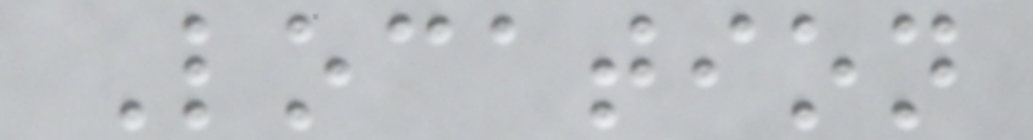Location
